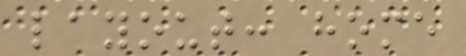layout: home
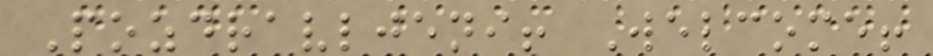Pozdravljeni! Welcome!
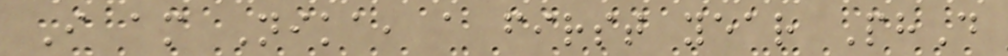I am Nika, a first year PhD
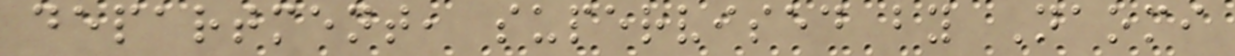department, supervised by Naomi
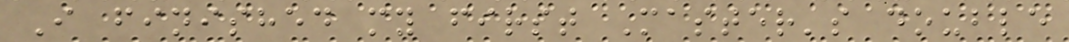I finished my first Master's double
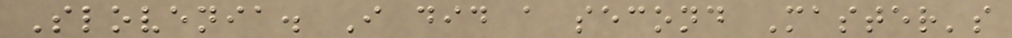Slovenia. I did a second Master's
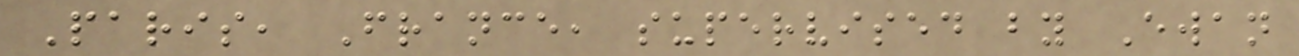Paris, France, supervised by Ewan
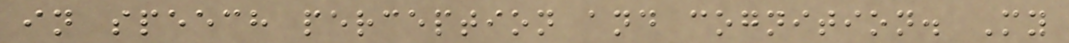in speech perception and cognition. My
